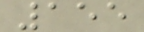155
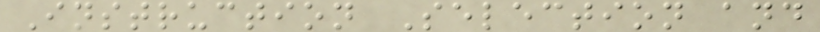Instruction Selection and
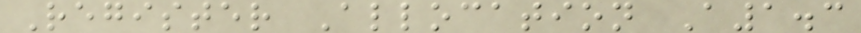Register Allocation A1.3
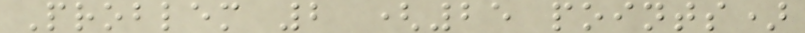Problem 2 (25 points)
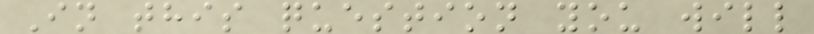In this question you will
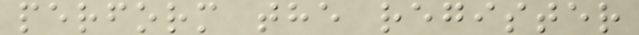perform the register
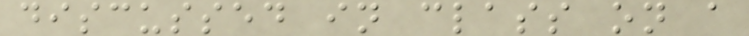discussed in class on a
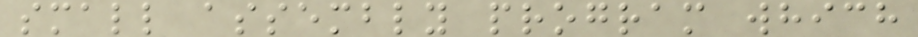small assembly program which
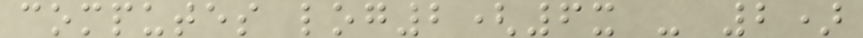computes log2(6x - 2)
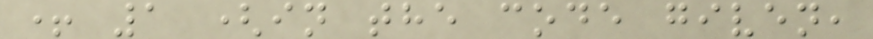+ 1 (in the code given,
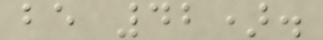be 42).
